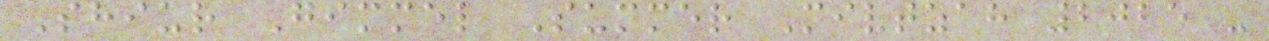Shiur Gimmel Summer Mivtzah 2025 -
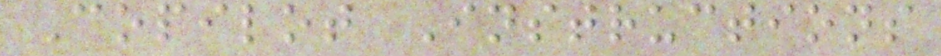Copilot Instructions
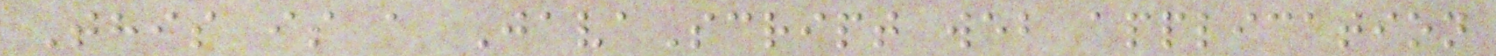This is a JavaScript web application
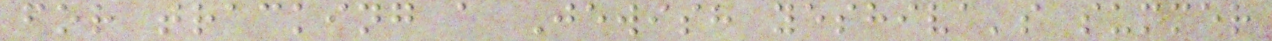for tracking a Jewish yeshiva's summer
